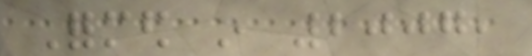Formed in 2007,
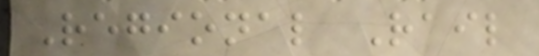Regional Rail
